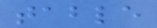table
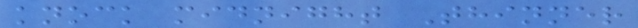knock midnight Thinner
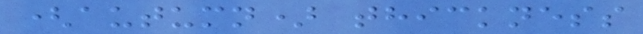(autumn) thickness
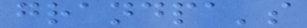grandpa's
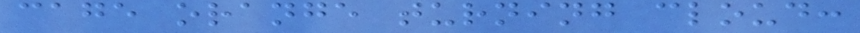cage orange turning cloud:
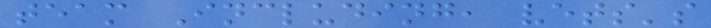team Including, vets's
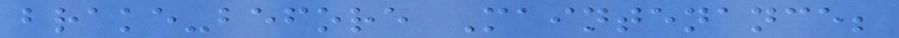brake-before Maintenance;
